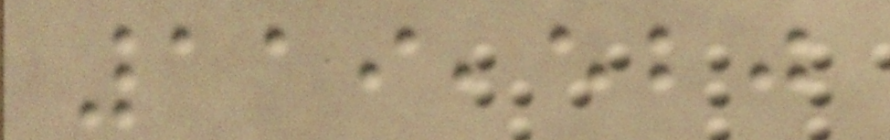119,520
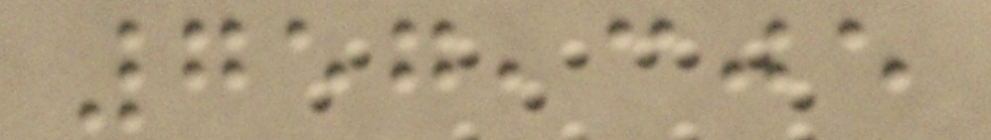757,305
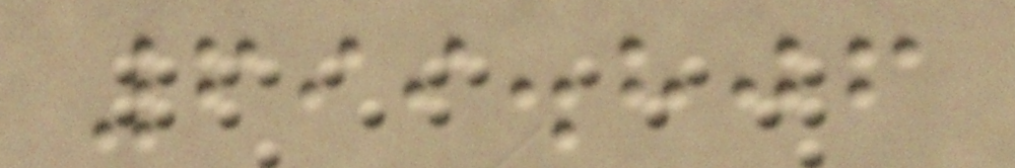699.806
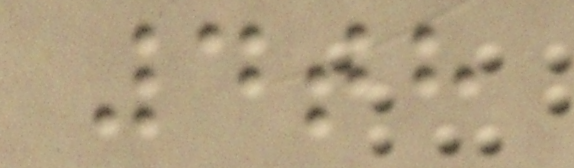4th
